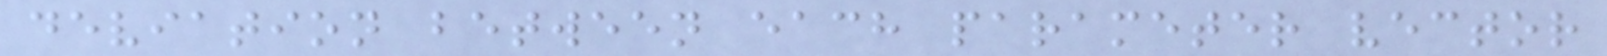deviation between each parameter vector
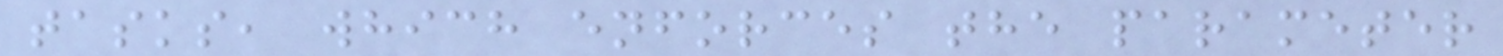tasks, which enforces the parameter
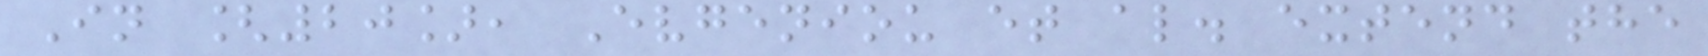In [20], Evgeniou et al. extend the
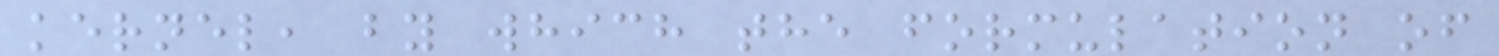kernel, by which the formulation of
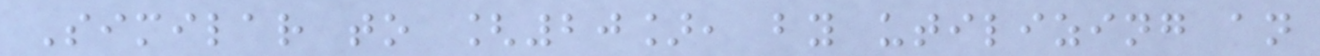Similar to [20], by utilizing an
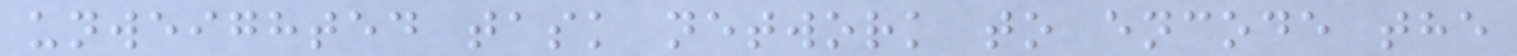unweighted task network to encode the
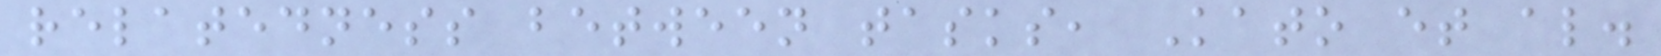relatedness between tasks, Kato et al.
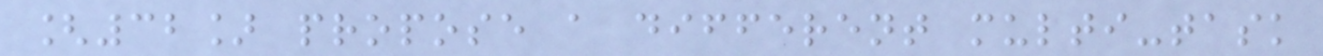[32] propose a different multi-task
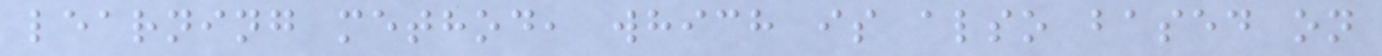learning method, which is also based on
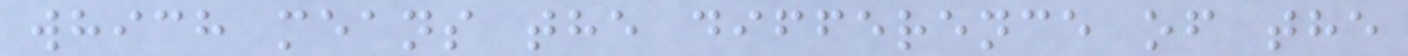which means the difference of the
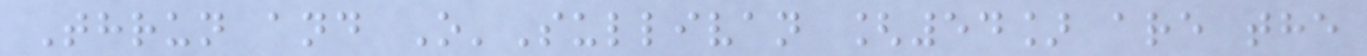Thrun and O'Sullivan [54] are the
